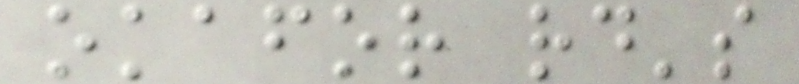okafor rd's
